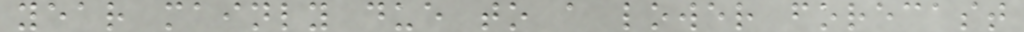year mainly due to a lower forecast
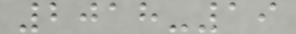2018-19
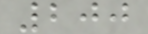200
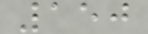150
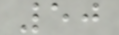50
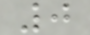0
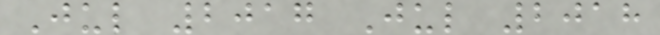Jul 2017 Jul 2018
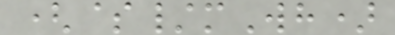($/mWh)
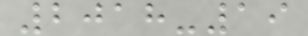2018-19
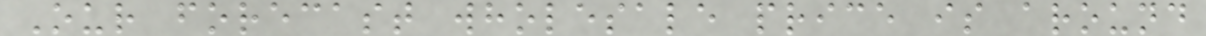Our forecast wholesale price is around
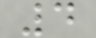4
